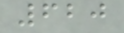620
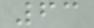63
